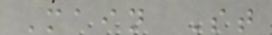Main St
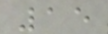15
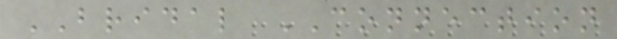BRIDAL CONNECTION
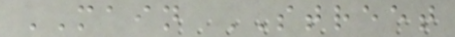MAIN STREET
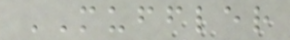MUFFLER
